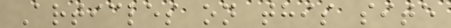Articles on this site
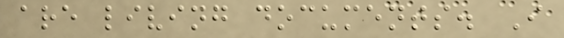are living documents. I
